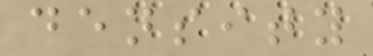density
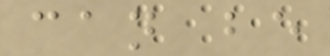can be
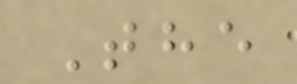The
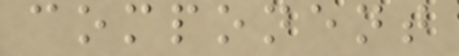component
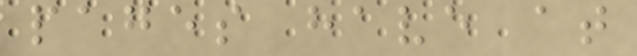pages have at
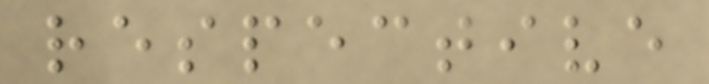respective
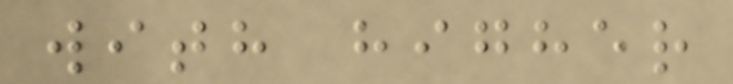with higher
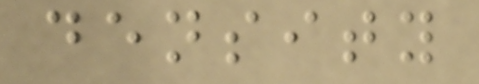density
